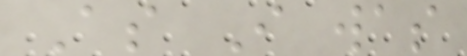As I was
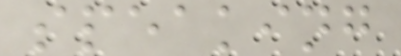speaking
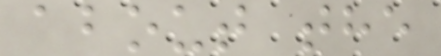about the
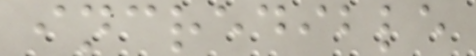incredible
